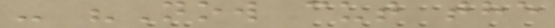- "Now cut the
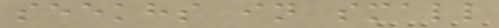seekhs in small
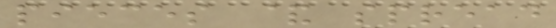pieces & spread
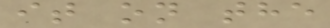it on the
